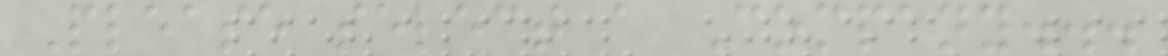Please select a Company...
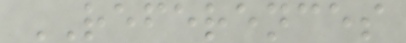REFERENCES
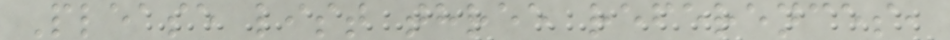Please list three references,
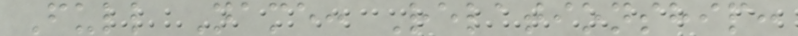Full Name: Relationship:
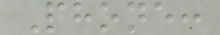Phone:
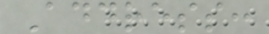Address:
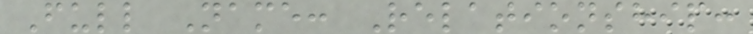Full Name: Relationship:
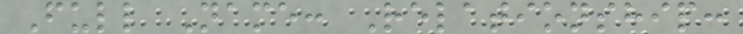Full Name: Relationship:
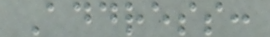Address:
